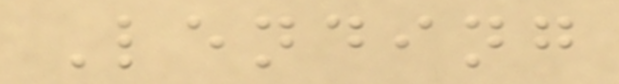Lending
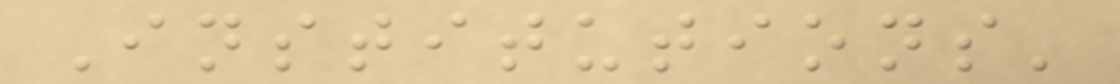Institutions'
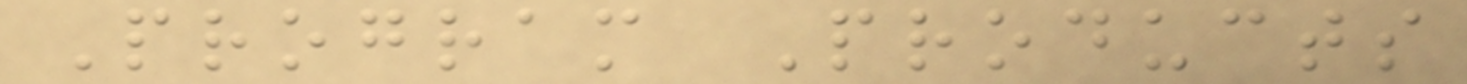Program Products
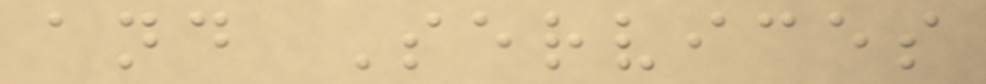and Services
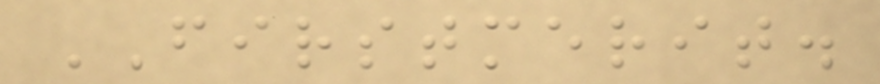FIRSTMERIT.
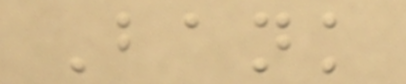Bank
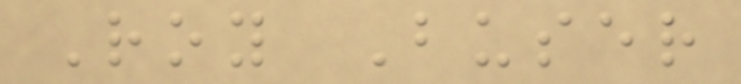Roy Buser
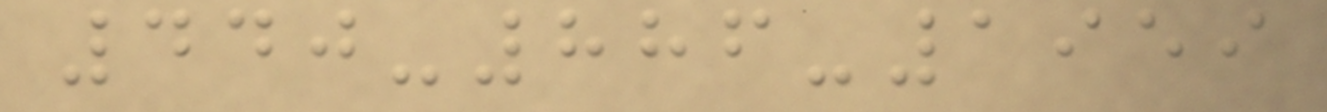440-886-1959
